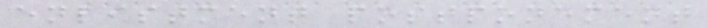enlistment postponement
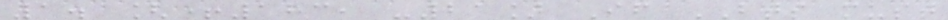1. [+183, -21] If BTS must
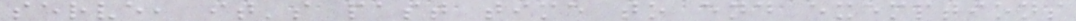serve, it's past time to end exemptions
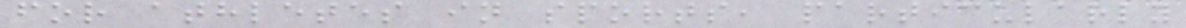for athletes in sports, particularly
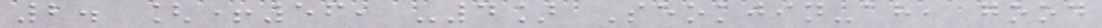2. [+56, -4] Seokjin-ah, good
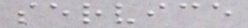service
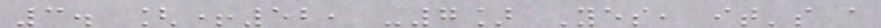3. [+52, -7] Yes, it's a
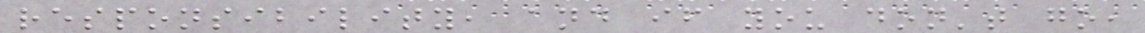responsibility, and if you don't go,
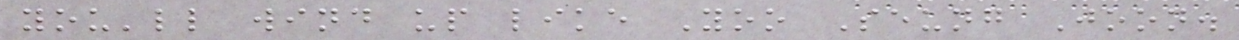you'll wind up like Yoo Seung Joon.
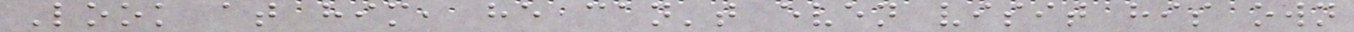Look at him, he can't even visit his own
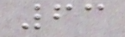63
